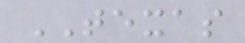TEXAS
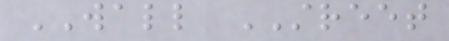WALL STREET
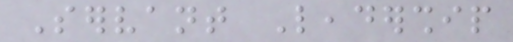Servant Leadership
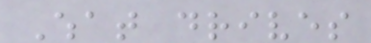What drives
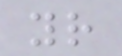your
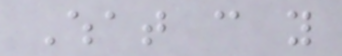What can you
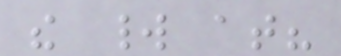the world at?
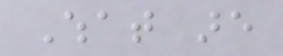What are
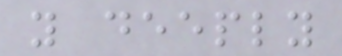you deeply
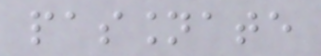passionate
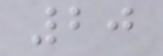20
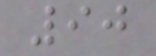90
